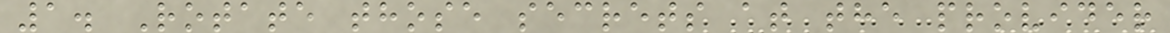1. Rotate those secrets at the provider
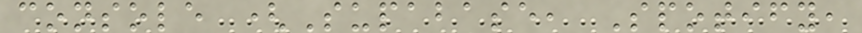console (Supabase, Spotify,
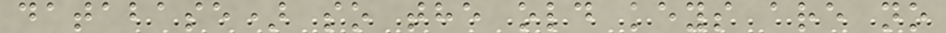database) so the old keys are no
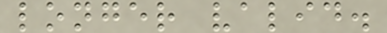longer valid.
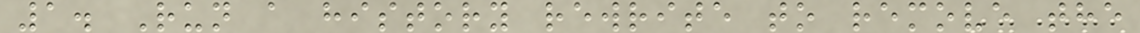1. Run a history rewrite to remove the
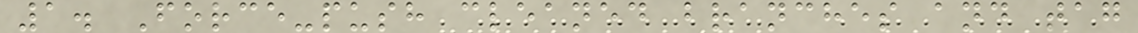1. Force-push cleaned branches and tag
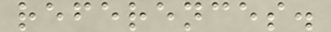references.
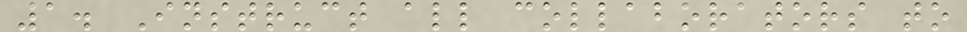1. Instruct all collaborators to
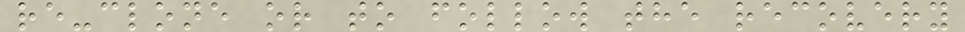re-clone or to follow the recovery
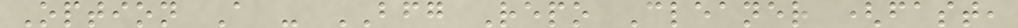Option A - BFG Repo Cleaner (fast,
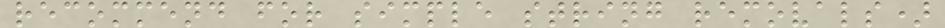recommend for simple string removals)
